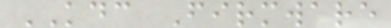KDC Firmware
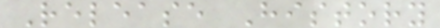Release History
